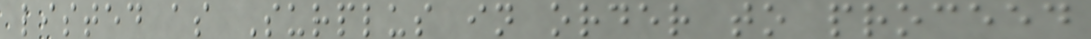listed as Surplus in order to proceed
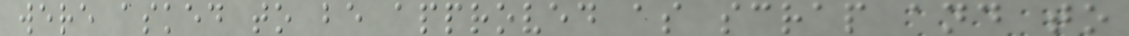were asked to be approved as scrap and to
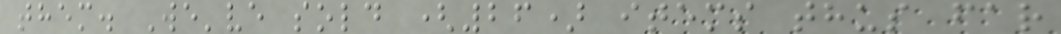them. We've sold (26) items thus far
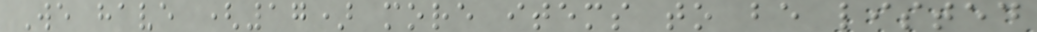We have (17) more items to be listed
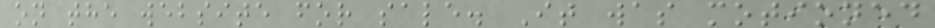on the website for sale. It was motioned
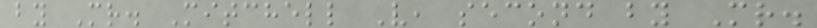by Mr. Mitchell V, second by Mr.
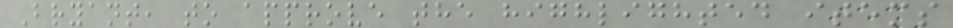Bryant, to approve the highlighted items
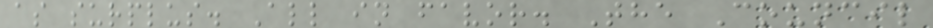as surplus. All in favor. The Council
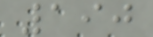190
